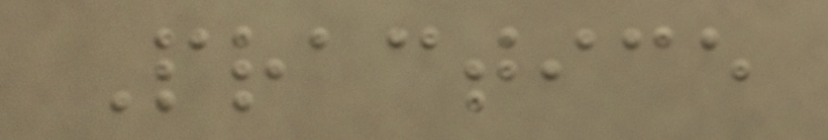Practice
